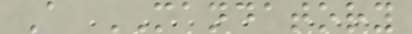A MANDATORY
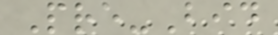Pre-Bid
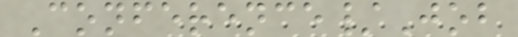Conference/Job
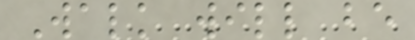Walk will be
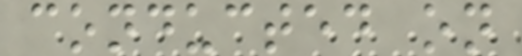conducted on
